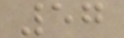57
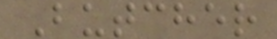Butcher
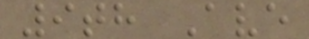9th Ave
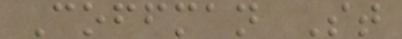Coffman St
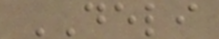DELI
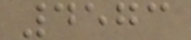4573
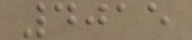4015
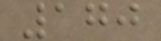170
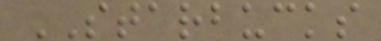STARBUCKS
